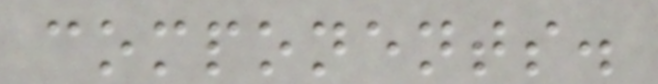components.
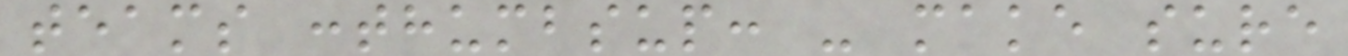teams :thumbsup: - make sure
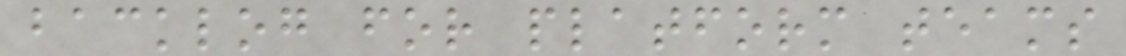backlog for platform teams
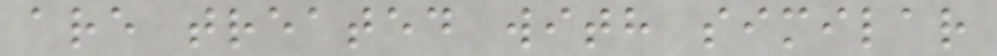are treated with similar
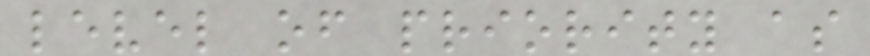level of priority as
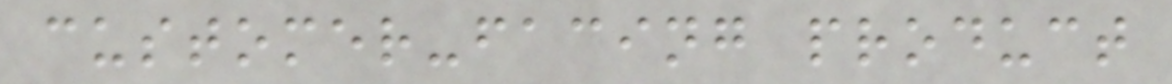customer-facing product
